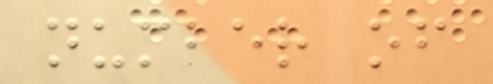number of
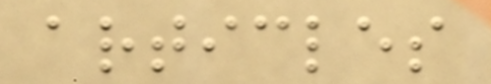articles
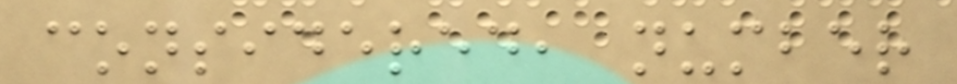considered, number
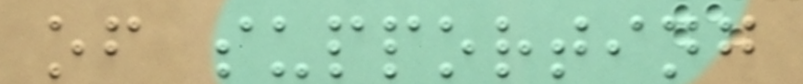of supporting
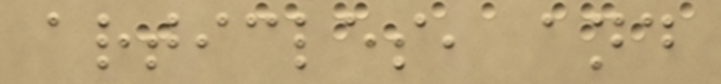articles, and
